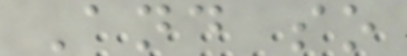And so
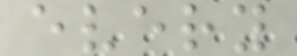every
